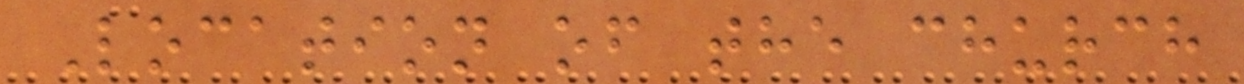Location of the church
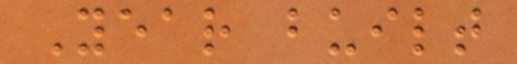Year built
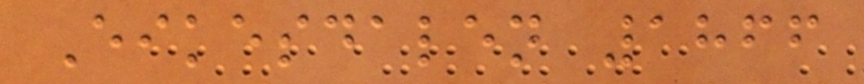Eikesdalen 1866
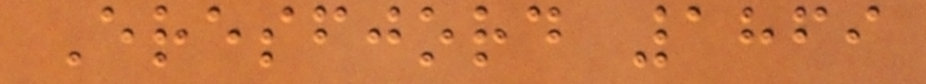Eresfjord 1869
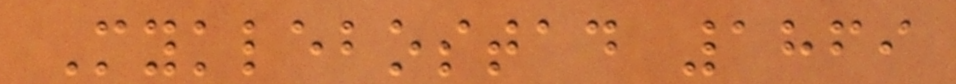Myklebostad 1869
